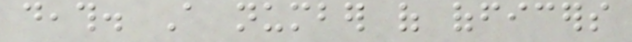death. A number of officers
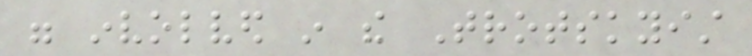were involved in the Trotskyist
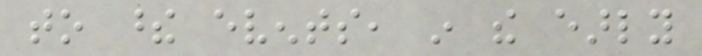to these events, in the early
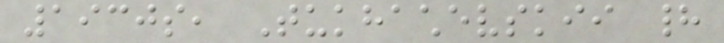1930s, Tukhachevskii had
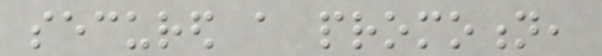secured a promotion,
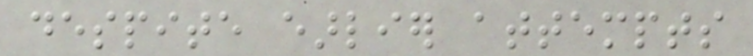despite earlier attempts
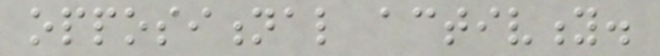oppositional activity.
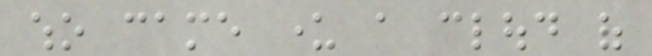who came under a cloud of
